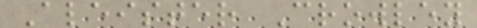Aleister Crowley
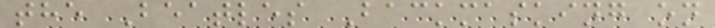the Beatles Backmasking on
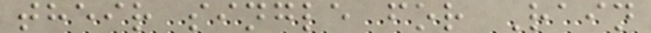their single for Rain
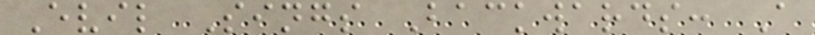Evil Sings Backwards: A
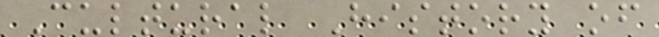Cultural History of
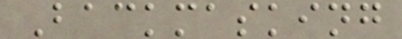Backmasking
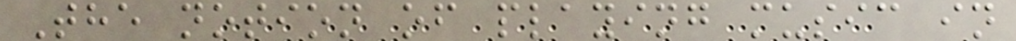The notion of playing music in
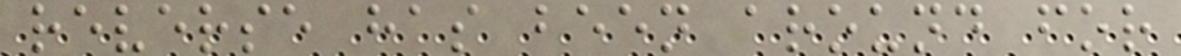reverse has been around for
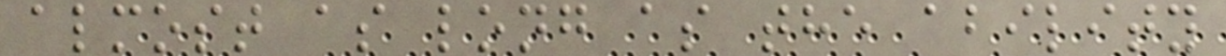almost as long as the ability
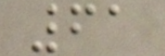61
